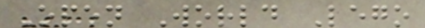Open World Lego
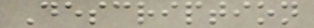Description
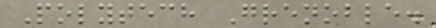Polytech Grenoble.
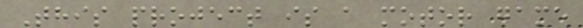This project is a motor game
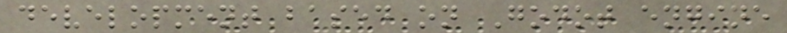development based on Godot engine
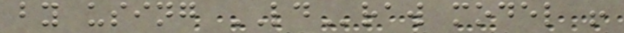by using LDraw model !
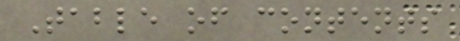Table of contents
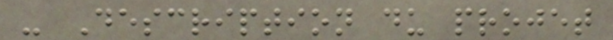- Description du projet
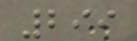299
